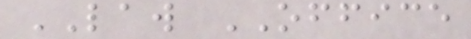LAW OFFICE
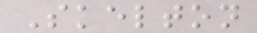Skelton
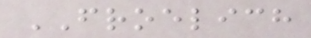FROELICH
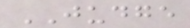JUDGE
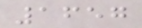1657
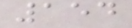154
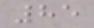85
